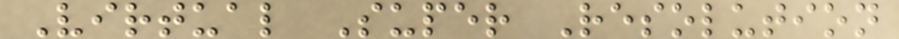Virtual Super Resolution
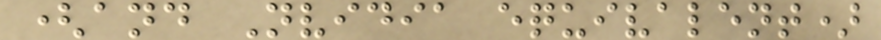(and Nvidia equivalent)
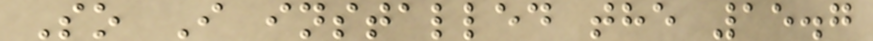So I installed the 15.7
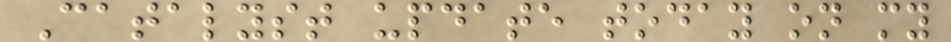Catalyst update today on my
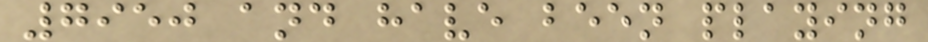7950 and have been playing
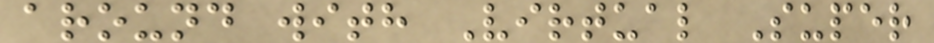around with Virtual Super
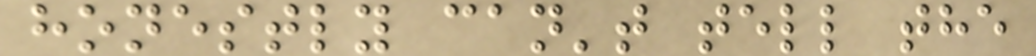honestly can't tell the
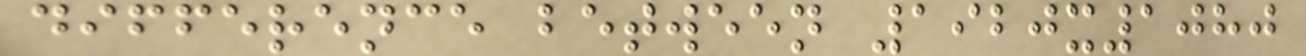difference between 1920x1080
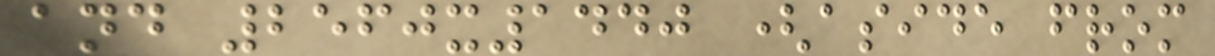and 2560x1440 (aside from
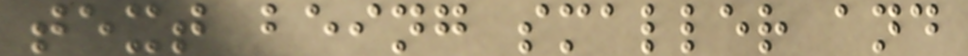text being smaller and
